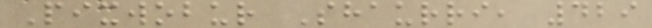Pixwobur Shaurri, 429
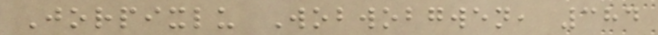Jorpixlu Wobwobgwen, 384
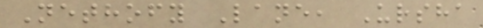Nethofy Lane, Ursha
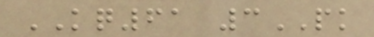KQ61 3PK
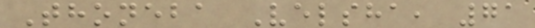Thoneba Velsha, 71
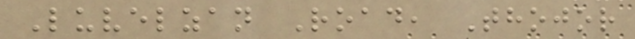Luvelzan Road, Thojor
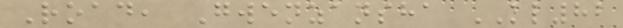Road, Gwenzansha KL82
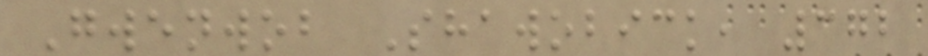Gwenwob Shawobick, 372
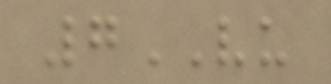7VU
